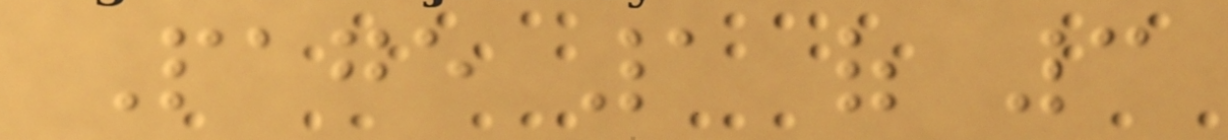Page 1 of 3
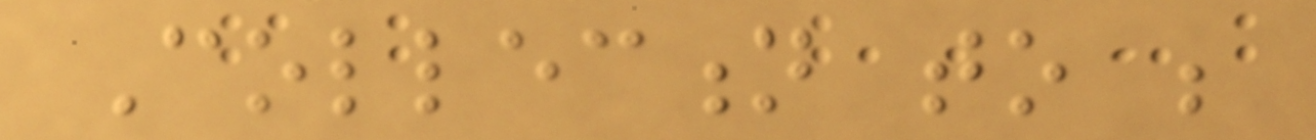Collection to be
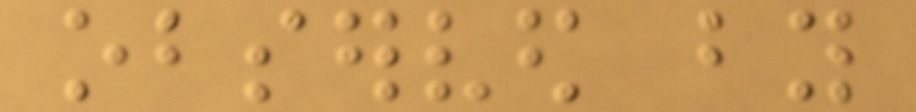observed by
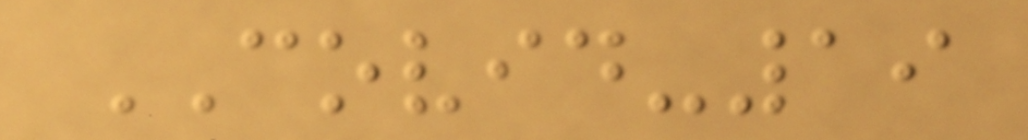COVID-19
